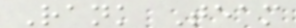Rank Team
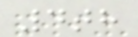4th
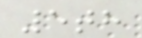5th
